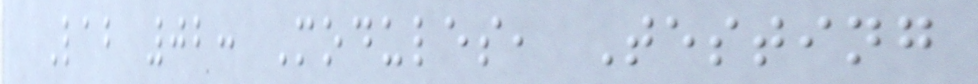Lab 02: Modules, Testing
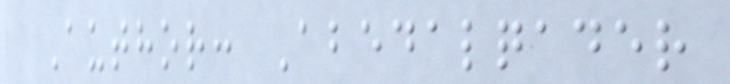Author: Abedalqader
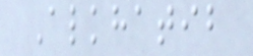Alkhatib
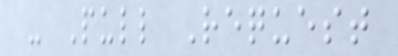- Pull Request
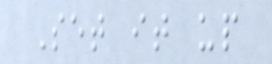Set it up
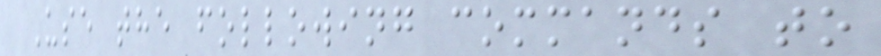Use the following commands to
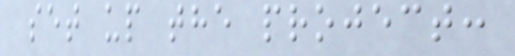set up the project:
